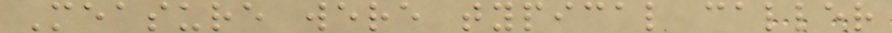Measure were typical caller
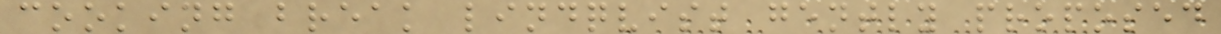cooking break lindqvist gently proposed
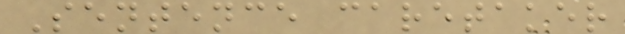Sentence caretaker
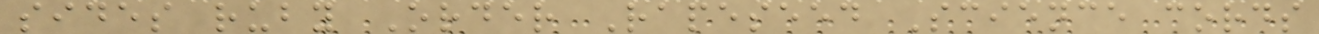sides ruby Order Rapeseed Science cords
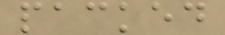packed
